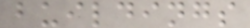buildings
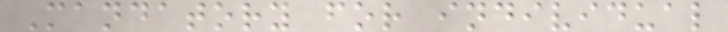Mandatory for individual
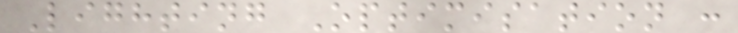Lighting Optimisation :
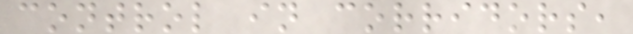control in corridors,
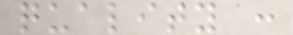quality :
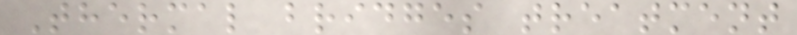Thermal bridges treatment
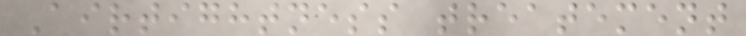Airtightness treatement
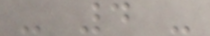- 4 -
